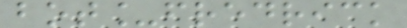bot_fredrick
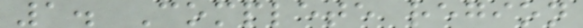1. Complete region
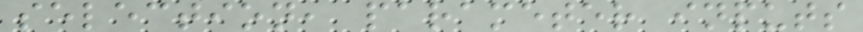selection, parameter inputs
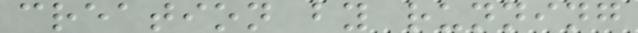creation by running
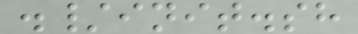./init.sh
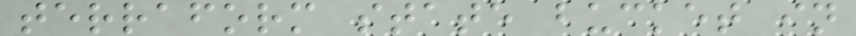terraform state bucket in
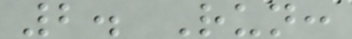2. Run:
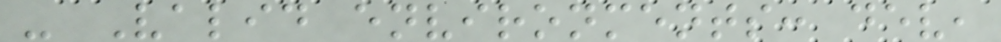- Valid environments: dev,
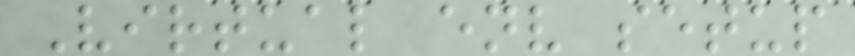Virtual env setup
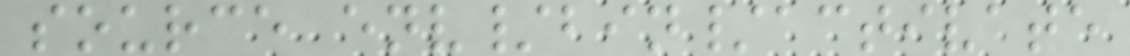source env/bin/activate
